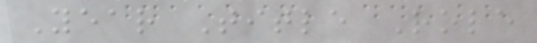Year Title Role
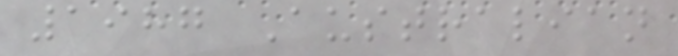1987 Australian
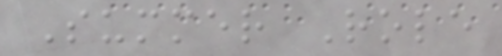Summer Role
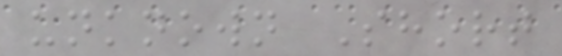unknown Short
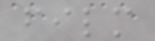film
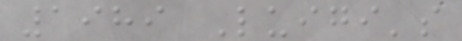1989 Luigi's
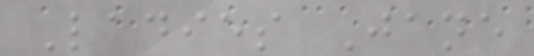Ladies Jane
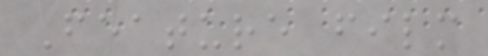Feature film
